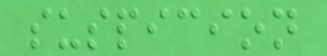suspicion
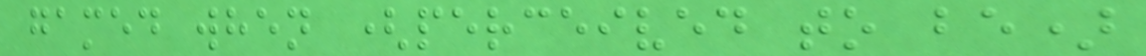gamed when (perceived to be)
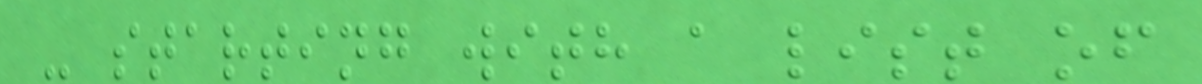- starting with a list of
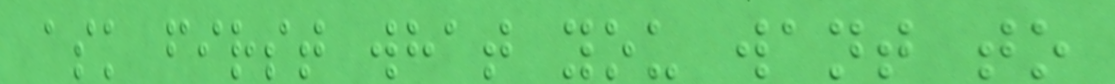ask first what you want to
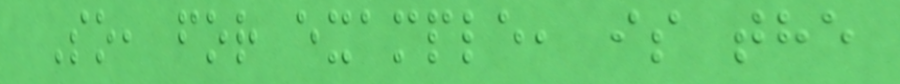So, for example, is the
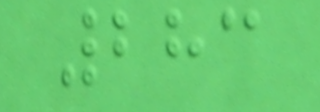283
